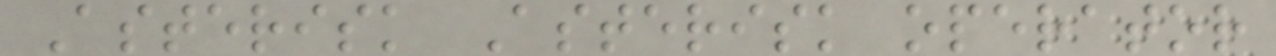Asterisk Asterisk operator
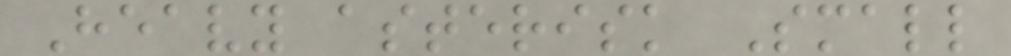Heavy asterisk Small
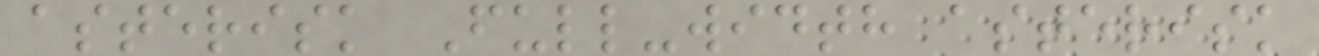asterisk Full-width asterisk
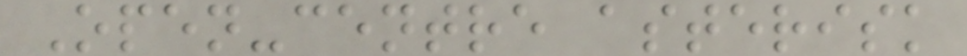Open-centre asterisk
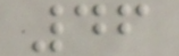46
